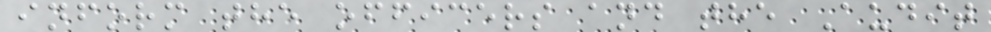inform the officers and the Audit
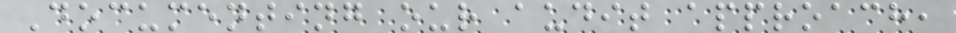Documenting our audit approach,
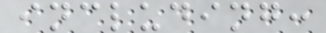including:
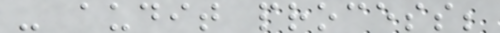- audit process;
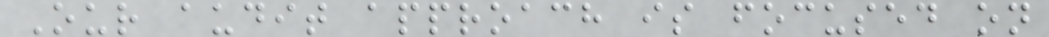Our audit approach is focused on
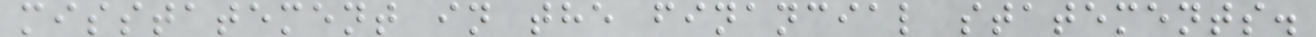misstatement in the financial statements.
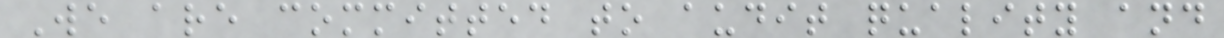We are committed to audit quality and
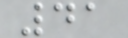41
